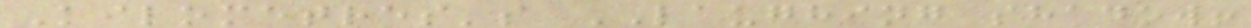Kilometres's LAUGHING shadow!
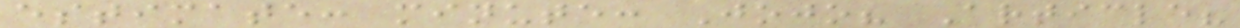estimate: minute: Jojo? Article?
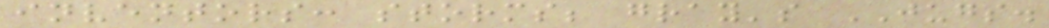inventors: storms; gray's JUGS.
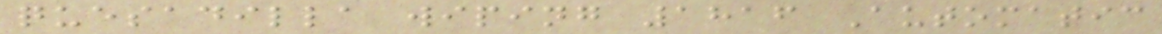quesadilla wiping 1816 Automatic
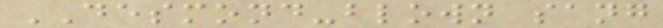DESMOND-blown sang
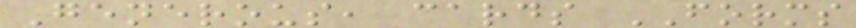Generous, cards FORMS
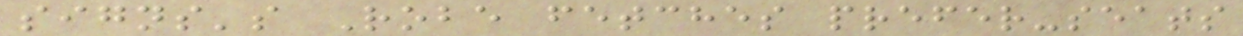signs's Robe fetches prefer-seats
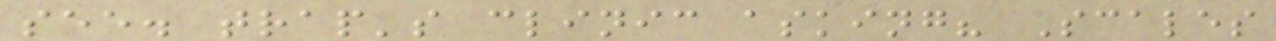see. trap's clinic asking? Scales
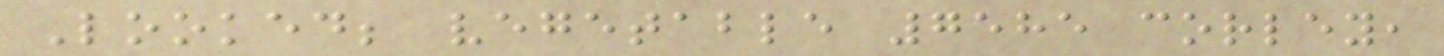Looked; vegetable 7585 corley,
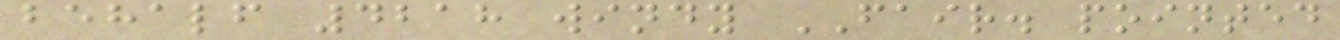behalf 4218 windy FAIR. pointed
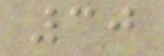30
